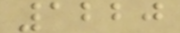1220
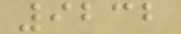9232
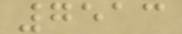7513
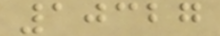10327
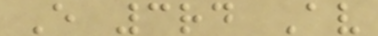E 3rd Av
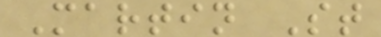Martin St
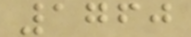1760
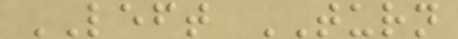LEFT TURN
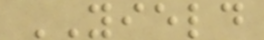YIELD
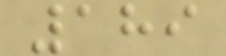189
